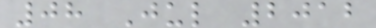08 Jul 2012
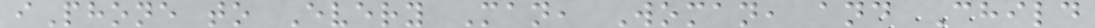iPhone to Every Man, Woman, and Child
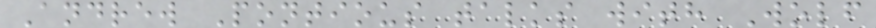Andrew Pontious talks with Wolf
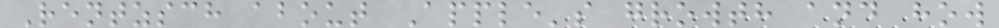Rentzsch about Apple's growth and how
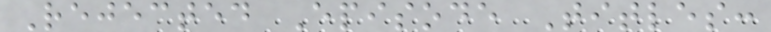Rejected Episode Titles:
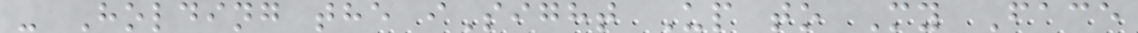- Holding the iSight Up to My Face
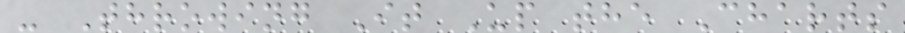- Throwing It Up the Charts
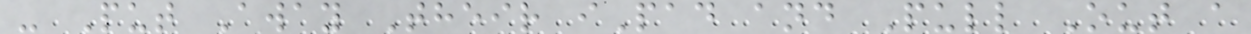- Put Away Their iPad and Pull Out a
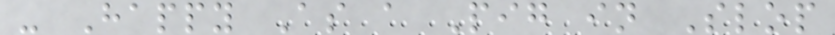- Happy As a Pig in Slop
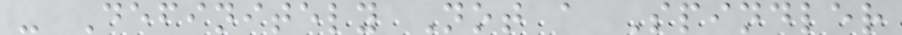- Definitely Not a Spindler
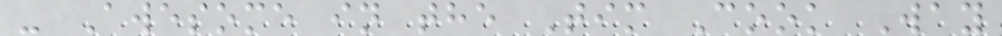- Awesome in the Tim Cook Way
